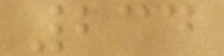234
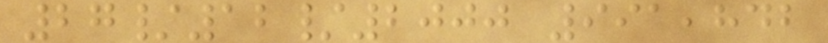27/12/2000 991,842
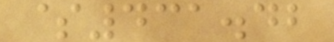$431.42
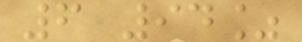6 94%
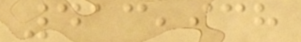413,938
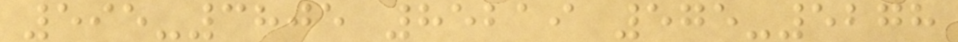595-3805 85219 575-5278
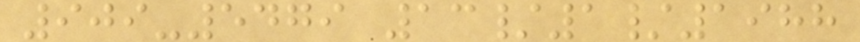909-5479 13/1/1988
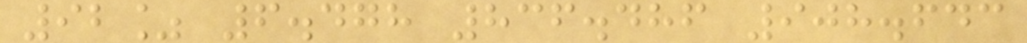92% 6.478 836.486 908.643
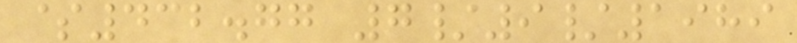$432.77 7/9/1989
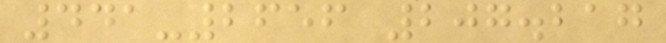441-2656 207.217
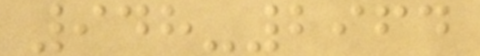948-2964
